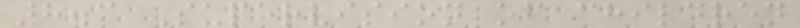8.3 Supervision of children
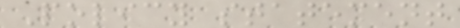Policy statement
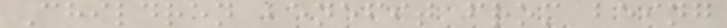Children benefit from being
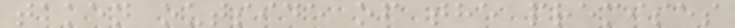taken outside of the premises
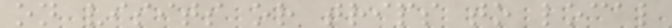on visits or trips to local
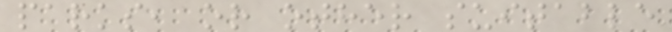parks, or other suitable
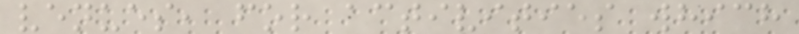venues, for activities which
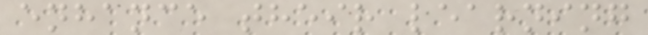enhance their learning
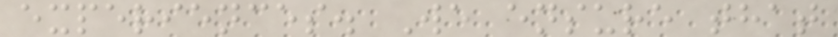experiences. We ensure that
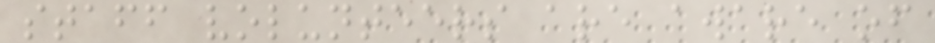staff volunteers are aware of
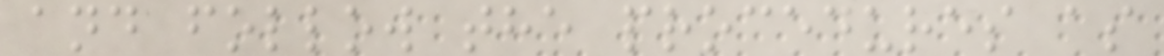and follow the procedures as
